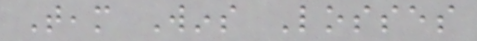Team Wins Losses
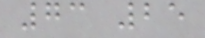73 25
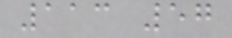113 57
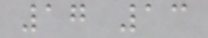17 13
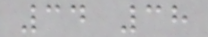34 38
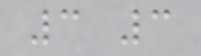3 3
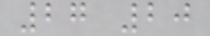27 20
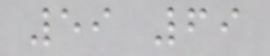59 69
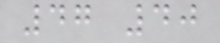47 40
